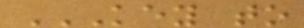KEY TO
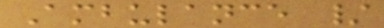Ambulance /
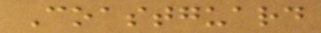Coastguard
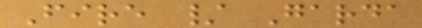Fire / Garda
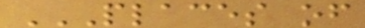PLACES OF
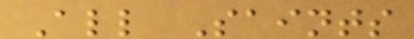All Saints
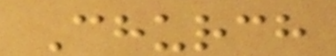Church
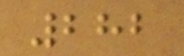282
